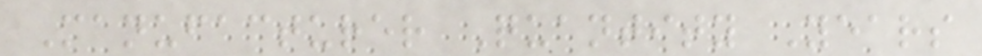Manufacturer Quantity Years
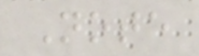Note
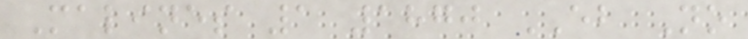Malines 1 1870 EB No
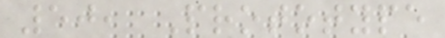50, Prototype
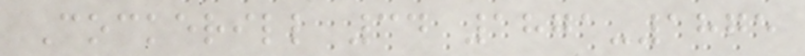Cockerill 34 1871-1875
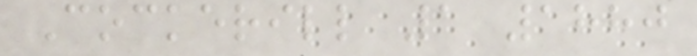Cockerill 1 1880
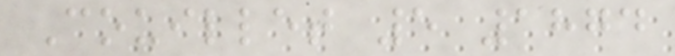Couillet 5 1874
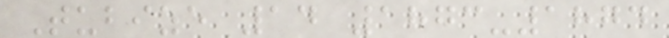Tubize 14 1873-1874
